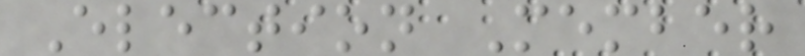Election Member
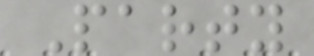Party
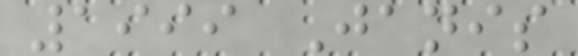1999 Janis
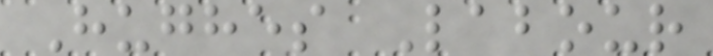Hughes Labour
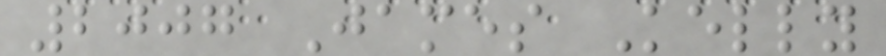2007 James Kelly
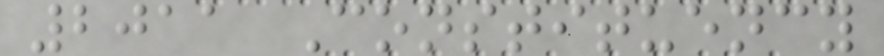2011 Constituency
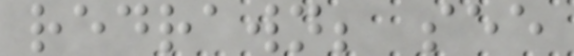redrawn; see
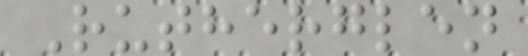Rutherglen
